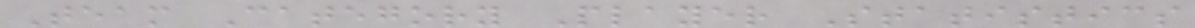Team Category Player Statistics
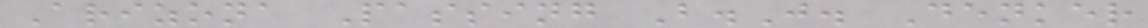Arizona Passing B.J. Denker
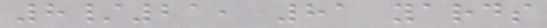8/21, 81 yards
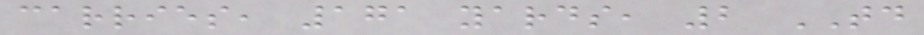carries, 171 yards, 2 TD
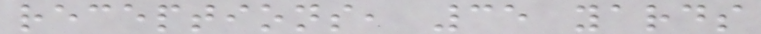receptions, 35 yards
